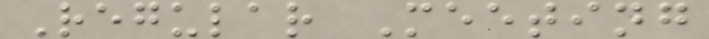Regular Meeting
